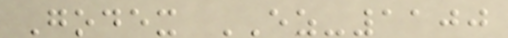Godex EZ-1100
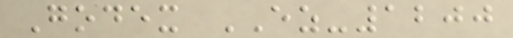Godex EZ-1200
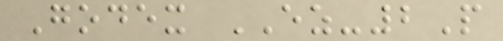Godex EZ-2P
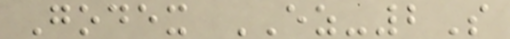Godex EZ-2S
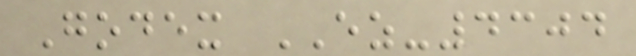Godex EZ-4304
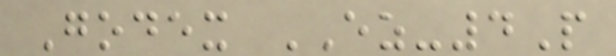Godex EZ-4P
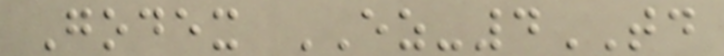Godex EZ-4TD
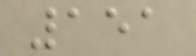151
